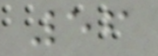56
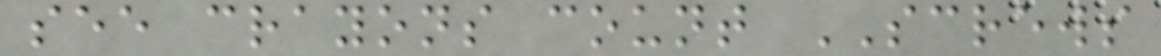see crayons count SCREWS
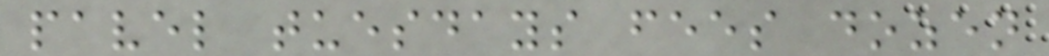pavel tuesdays fees dozen
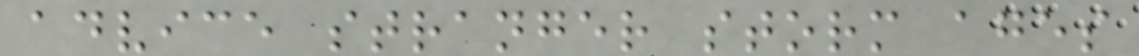advice stranger storm ages
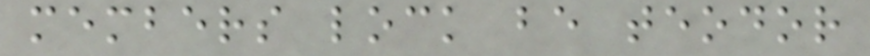members lock be teodor
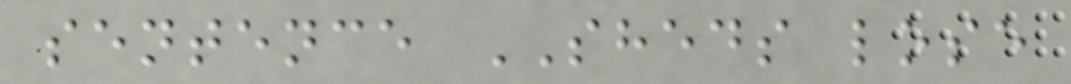sentence SHEDS lose
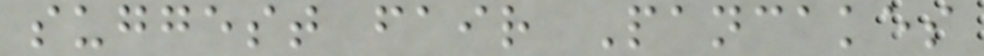suggest fair Pancakes
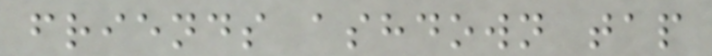friends ashdown tap
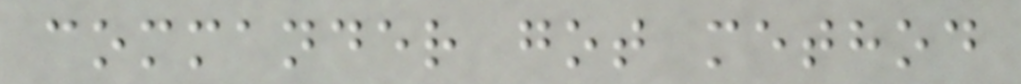commander got method
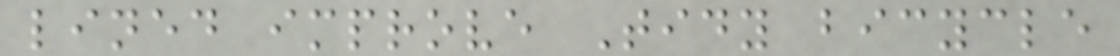lined improve Tidy bicycle
